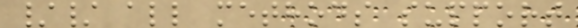// all methods support
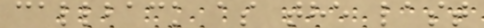callback as the last
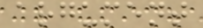argument
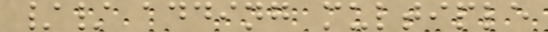// adding multiple
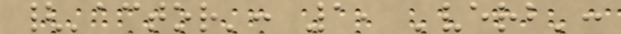{'actor': 1, 'verb':
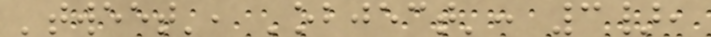'tweet', 'object': 3},
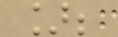];
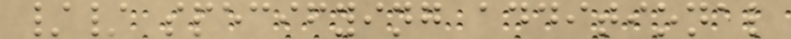// specifying additional
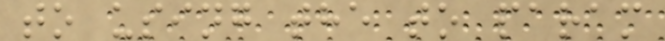to using the to param
